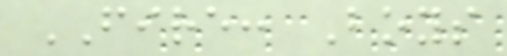FIRE: Boys
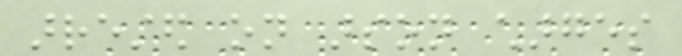arrested on arson charges
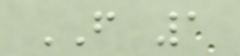FROM 1
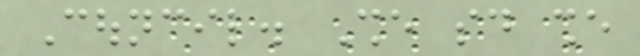Council. She said she
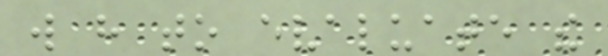will have to evaluate the
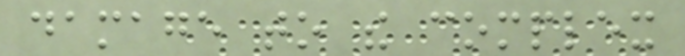damage to the complex
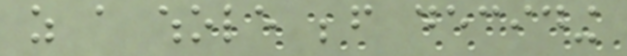as a whole before deciding
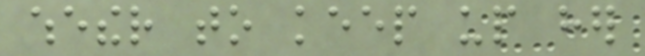whether to keep up her
